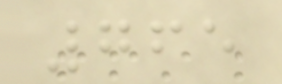765
